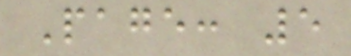Page: 5
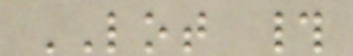LOT #
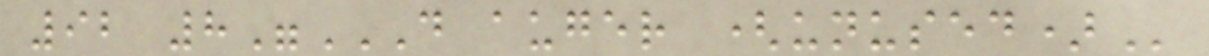92 8"D AUGER (UNUSED)
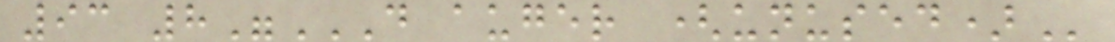93 8"D AUGER (UNUSED)
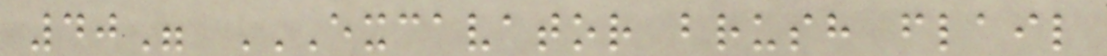40" EXCAVATOR BRUSH FLAIL
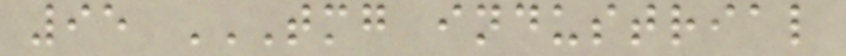95 TMG INDUSTRIAL
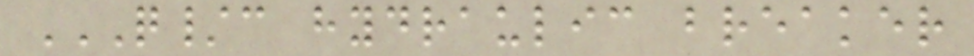Q/C HYDRAULIC BREAKER
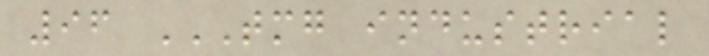96 TMG INDUSTRIAL
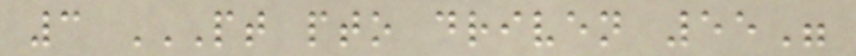3 PT PTO DRIVEN 55"
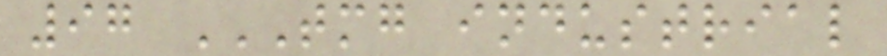97 TMG INDUSTRIAL
